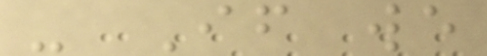- If we
